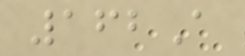162A
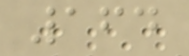164
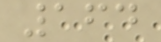164
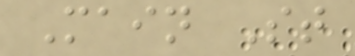Main St
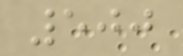500
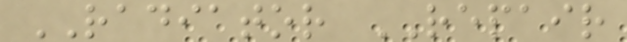RADIATOR REPAIR
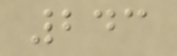243
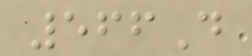566D
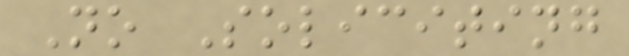No Soliciting
